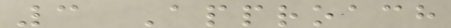3 Approach
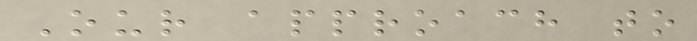Our approach to
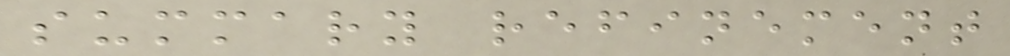summary refinement
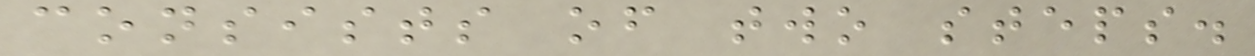consists of two steps.
